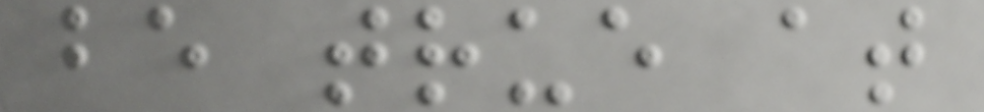be true at
